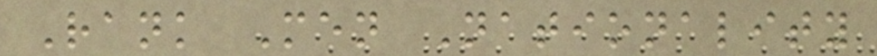Rank Men Nationality
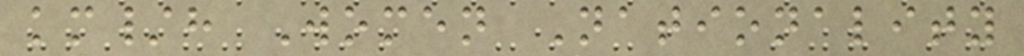km/h Women Nationality
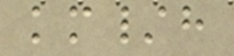km/h
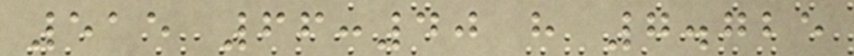515 66:40 h 7.725
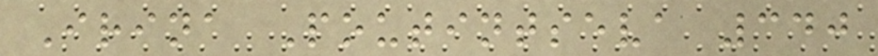Irina Poutintseva 340
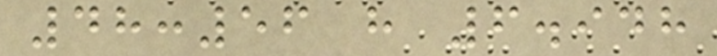48:56 h 6.948
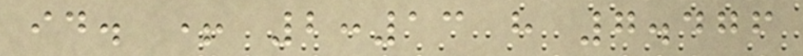id. + 2:13 h 7.476
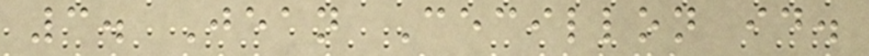3. Jean Cecillon id.
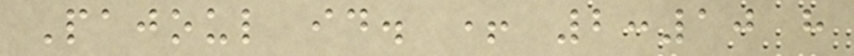Pajoul id. + 2:10 h
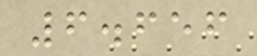6.656
